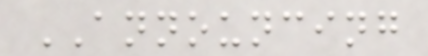ANNOUNCING
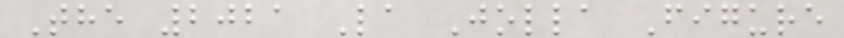The 2021 La Jolla Figure
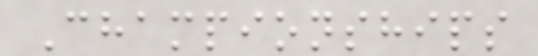Championships
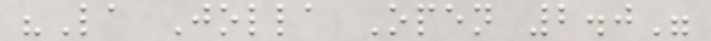"La Jolla Open 2.0"
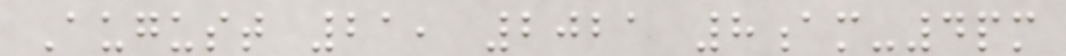August 21, 2021 8am-4pm
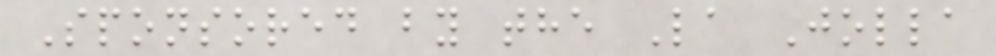Sponsored by the La Jolla
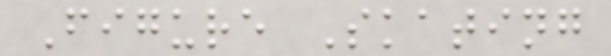Figure Skating
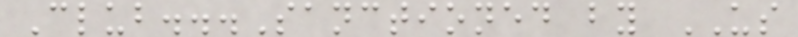Club...Sanctioned by US
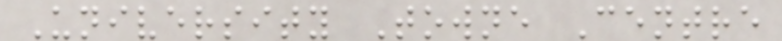University Towne Centre
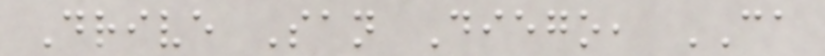Drive San Diego, CA
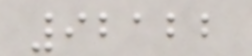92122
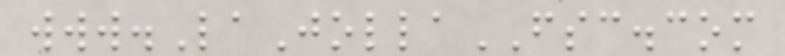www.LaJollaFSC.com
